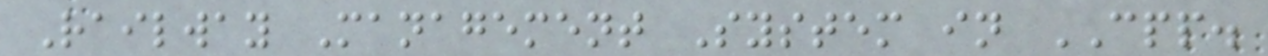Railway Management System in CPP.
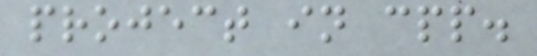project in cpp.
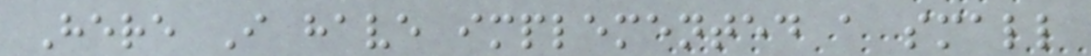Here I have implemented a small
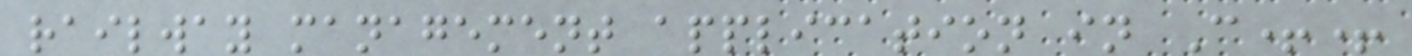railway management application in C++
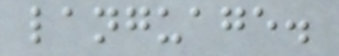language.
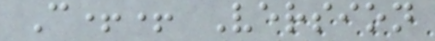C++ Version
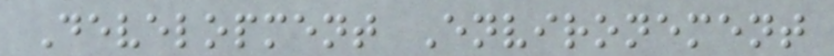Development Environement
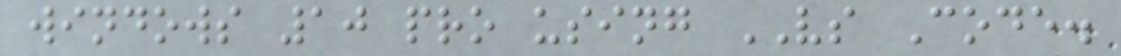windows 10 pro using VS Code.
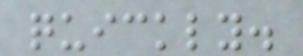quickly.
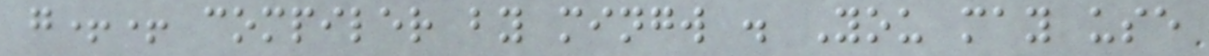g++ compiler by mingw . You may use
